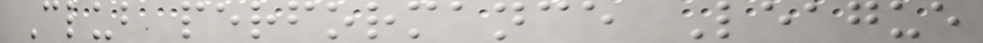Club performance League
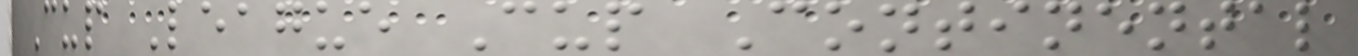Cup League Cup Continental
